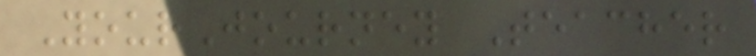YourJourney Teacher
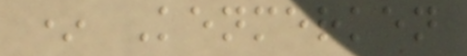* Kenmerken
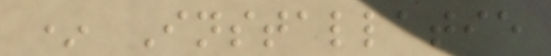* Installatie
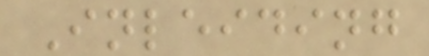Inleiding
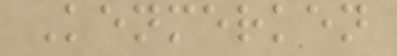Kenmerken
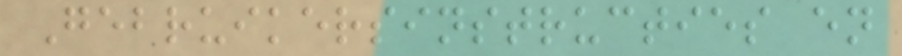Gebruikersinstructies en
